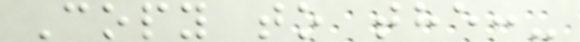Copy to the:-
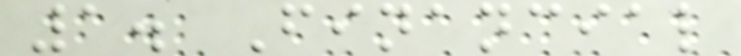1. Financial
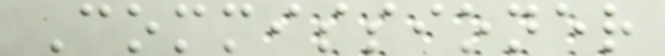Commissioner
